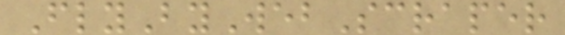FlyByWebScraper
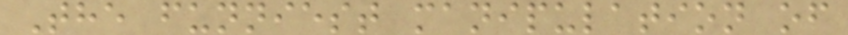The funniest manipulation of
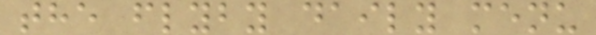the flyby daily menu
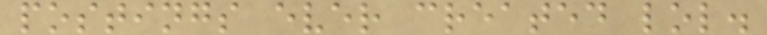postings ever created lol.
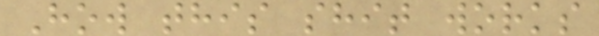How this shit works
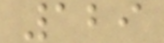129
